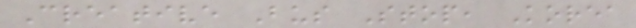Creative Bus Stop, Korea
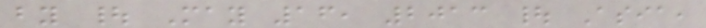by | May 16, 2013 | Asia,
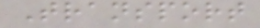Transport
